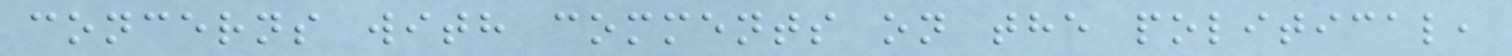concerns with comments on the political,
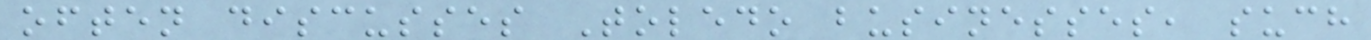often discusses Toledo businesses, such
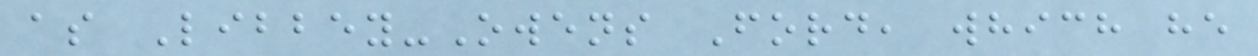as Libbey-Owens Ford, which he
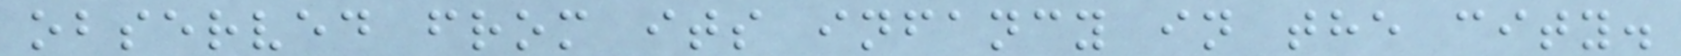observed from its infancy in the city.
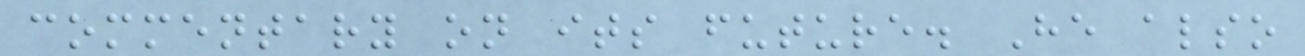commentary on its future. He also
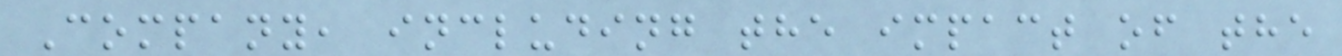Company, including the impact of the
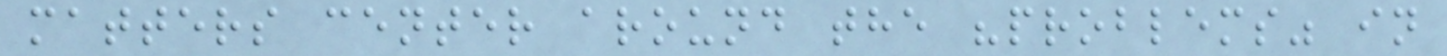matters center around the "problems" in
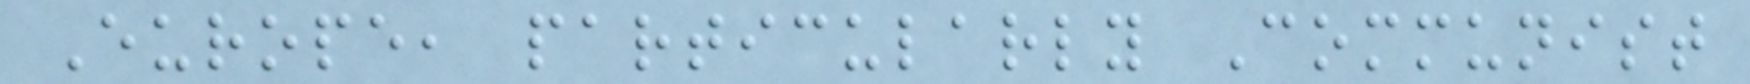Europe, particularly Communist
